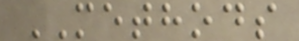METHODS
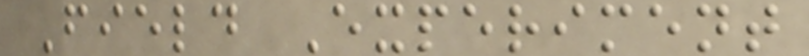Field Experiment
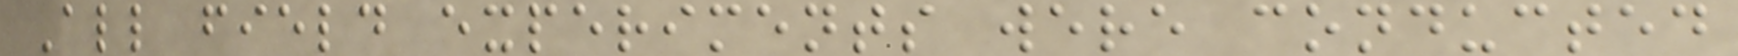All field experiments were conducted
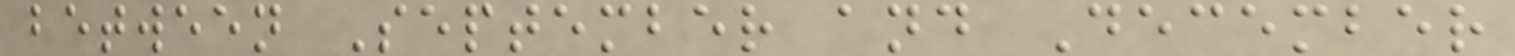between September and December
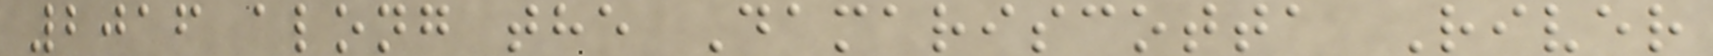2016 along the Damariscotta River
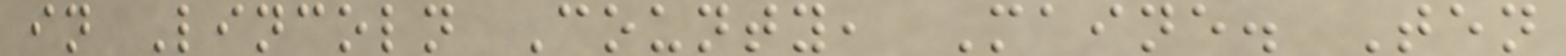in Lincoln County, Maine. Ten
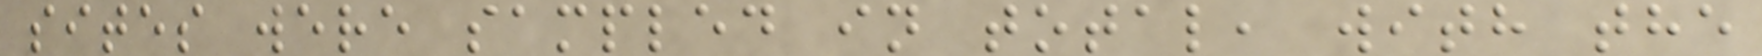sites were sampled in total, with the
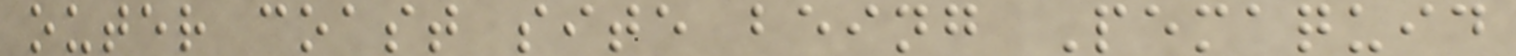outer coast site being Pemaquid
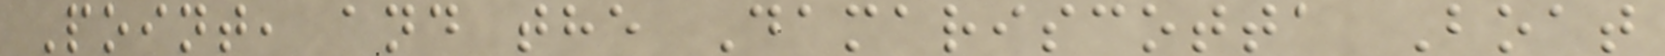Point, and the Damariscotta Boat
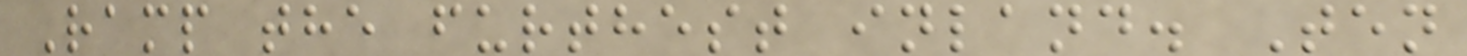Ramp the furthest inland. Ten
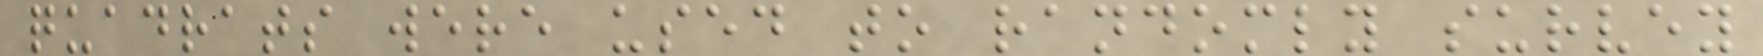quadrats were used to randomly survey
